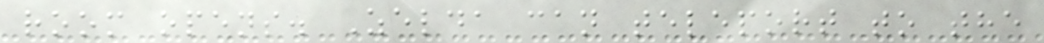room opens. Zelda can teleport to the
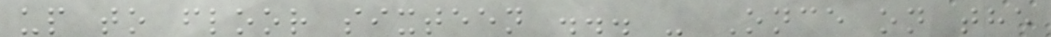up to floor sixteen ... - Once on the
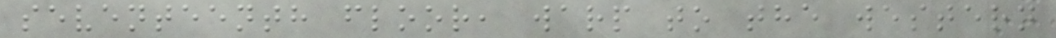seventeenth floor, warp to the western
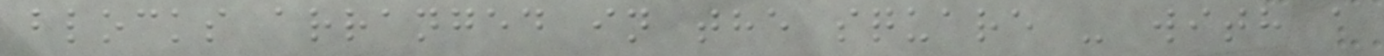blocks arranged in the square - with a
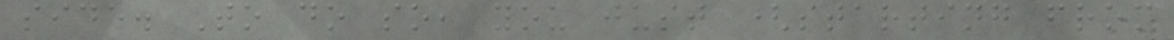side. To do so, you just (starting from
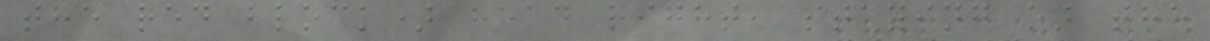the red block) head right, staying on the
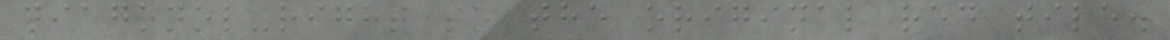diagonol-right to the original red tile.
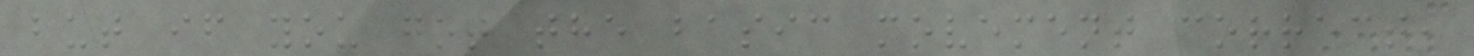but if you got the basic movement correct,
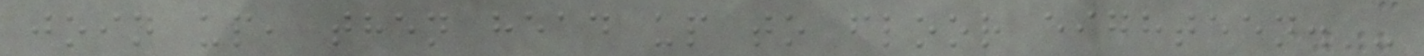join up, then head up to floor eighteen. -
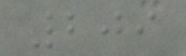209
